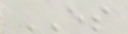ES
